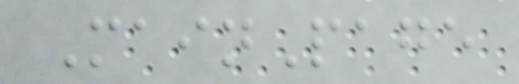MainPage
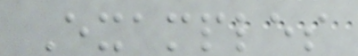Examples
